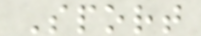Sport
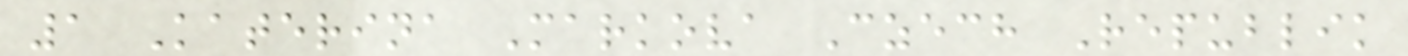1 Katerina Markova Czech Republik
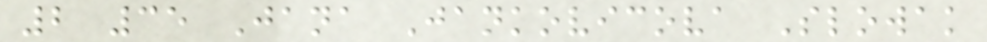2 35 Jana Jankovicova Slowak
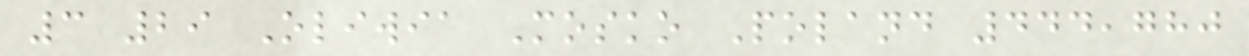3 29 Oliwia Mosko Poland 444,780
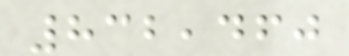832,460
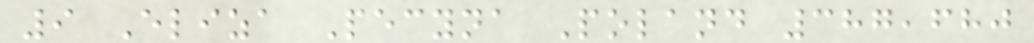9 Eliza Pecyna Poland 387,680
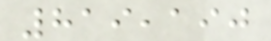819,190
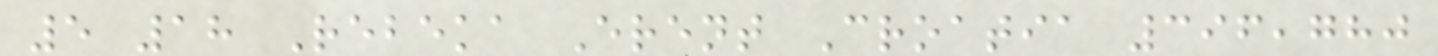5 18 Rebeka Erent Croatia 396,780
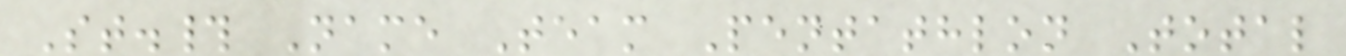St.# Name Team Pentathlon Total
